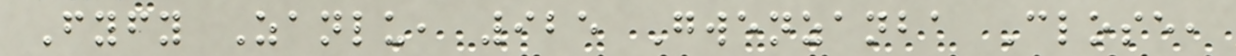Fyfy Zanlu, 925 Gwenzanba Close,
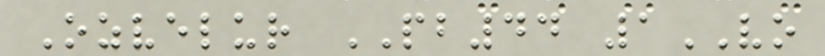Ozvelur PB44 1VO
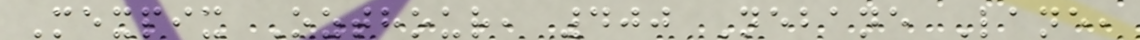Mexpix Ozthour, 400 Nebane Lane,
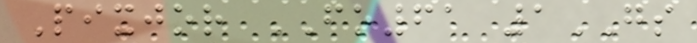Pixjor FO61 1GS
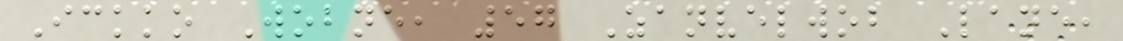Ickko Wobne, 57 Zanvelwob Lane,
